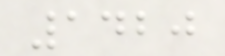1420
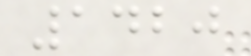1420
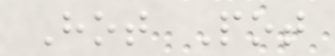Hot Pot
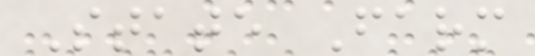State Farm
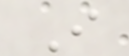I
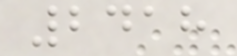2418
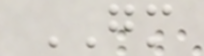GM
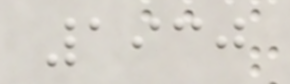1930
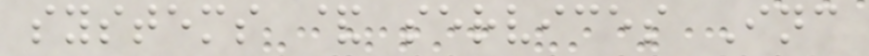systems & services Inc
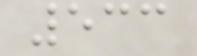533
